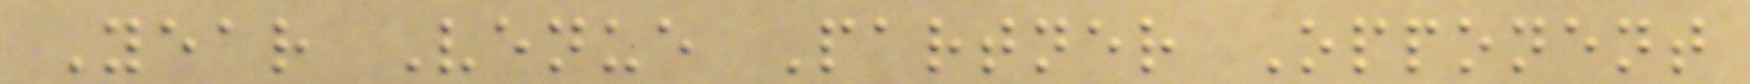Year Venue Partner Opponent
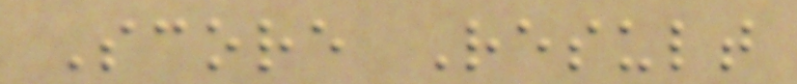Score Result
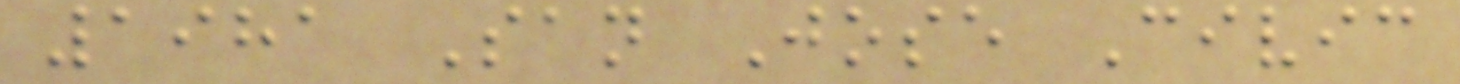1981 San Jose Civic
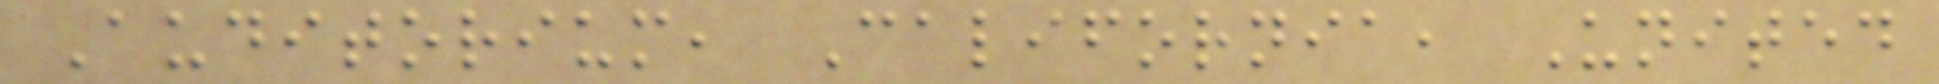Auditorium, California, United
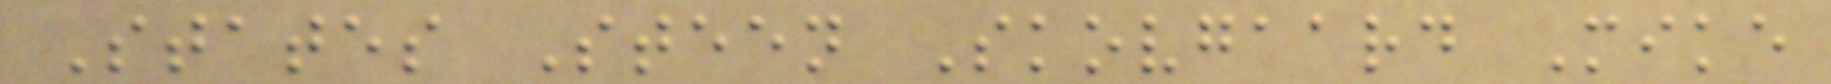States Steen Skovgaard Mike
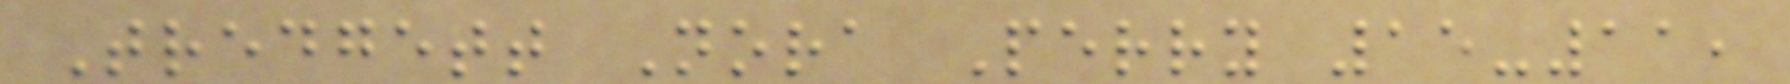Tredgett Nora Perry 15-11,
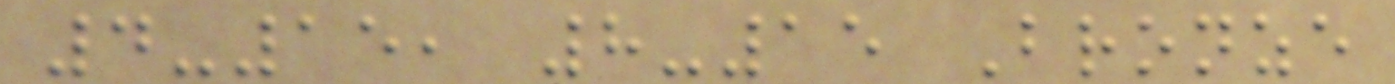4-15, 8-15 Bronze
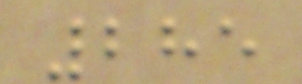285
